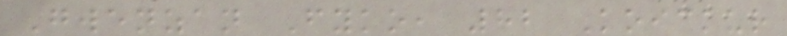Gwenzan Fyko, 82 Koickur
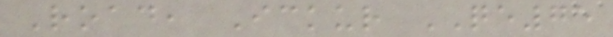Road, Ickur QE75
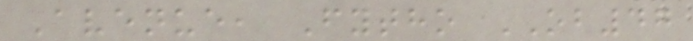Avenue, Fytho OB47
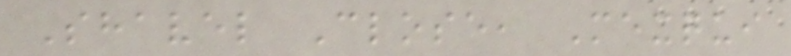Shavel Close, Mexqui
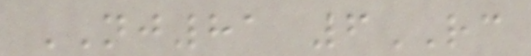NJ81 6RC
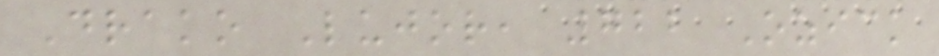Drako Lujor, 722 Ozick
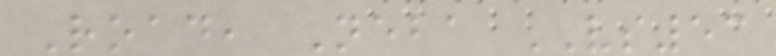Road, Neba VS53
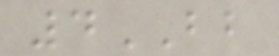4BB
